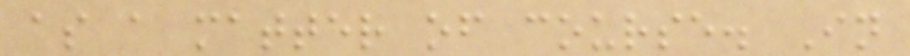as a matter of course. In
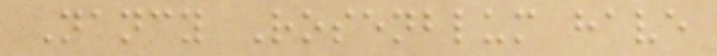Nancy Rosenblum have
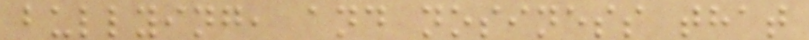bullying, and nosiness that
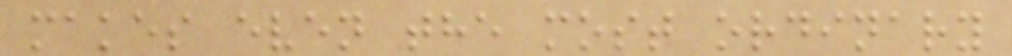makes even the most ordinary
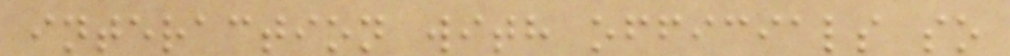interaction with officials so
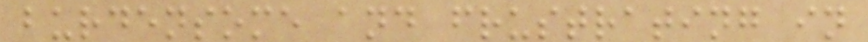burdensome and frustrating in
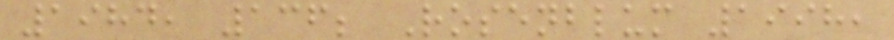1984, 136; Rosenblum 1998,
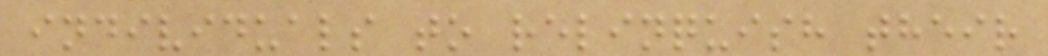individuals to relinquish their
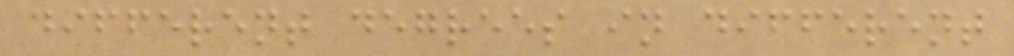different degrees in different
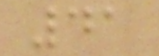41
